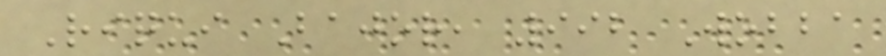Riqui Bajor, 992 Wobba
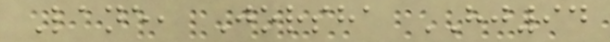Lane, Jorsha HJ94
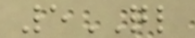5QL
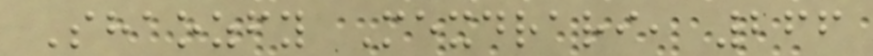Shaozfy Mexdrari, 266
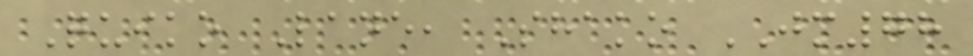Quiko Lane, Shako JM78
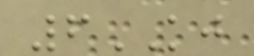6KJ
